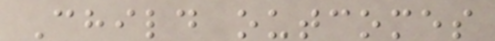Child outcomes
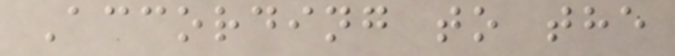According to the
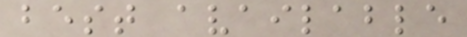best available
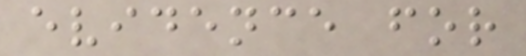evidence for
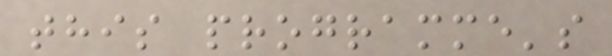this programme's
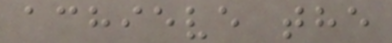achieve the
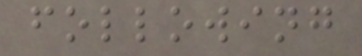following
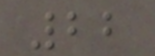22
